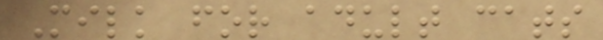Milk for adult cats
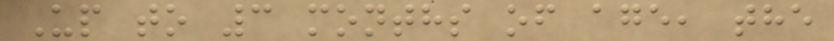Up to 3 months of age, the
